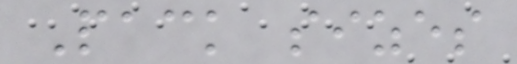Pack sizes
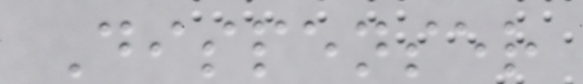Dispenser
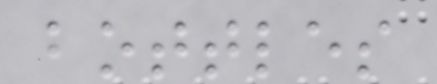bottles
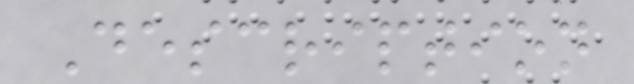Description
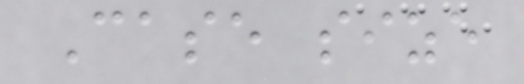Case size
